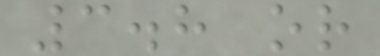3.8 or
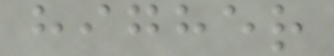higher
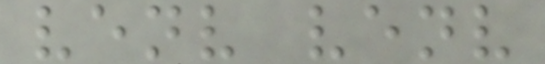venv venv
